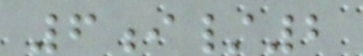6i/2
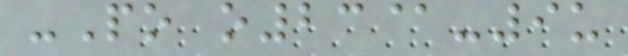-Po o23@-9u
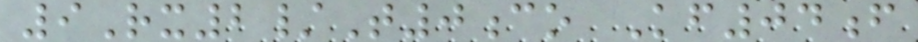9Rx2/T0co Kf04f
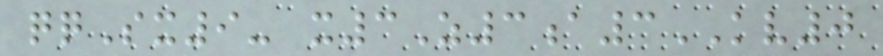qqSx9- x3Z3a3KV0
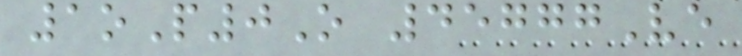1oP0O 45777Ve
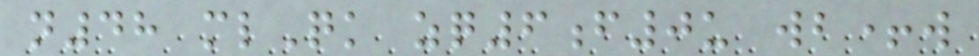n48 mlQk zq6f0u wb+w
